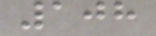108
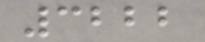3222
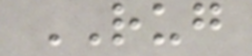RUG
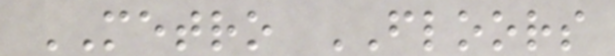METRO FLOORS
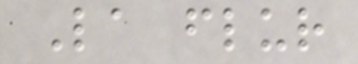La flur
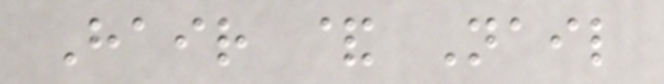Hair & Nail
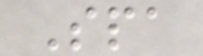Spa
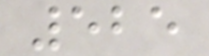525
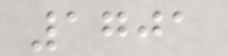1701
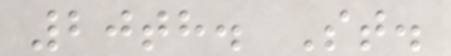20th. St.
